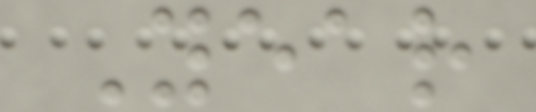Year
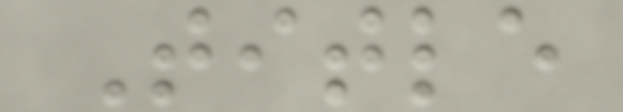Title
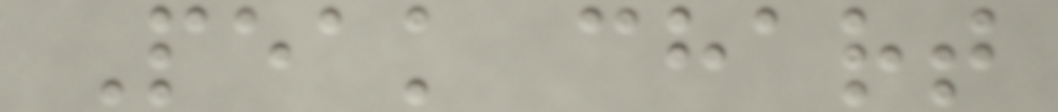Peak chart
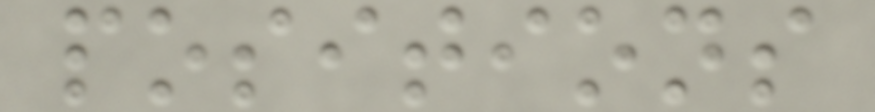positions
